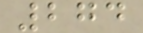274
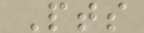Pts
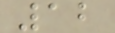12
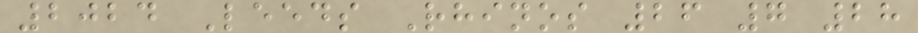2024 Leeds Rhinos 26 7 28
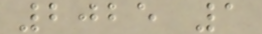2025 1
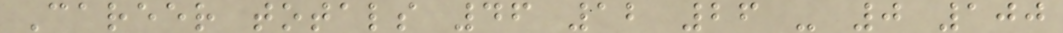Career totals 46 12 26 - 0 100
